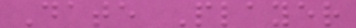Date Player
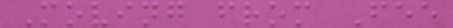Moving from Fee
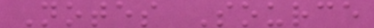Notes Source
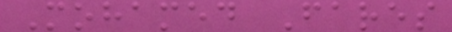Mohamed Fares
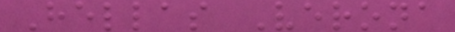Hellas Verona
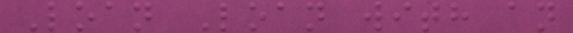Loan Loan with an
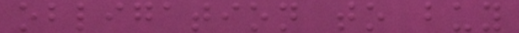obligation to buy
